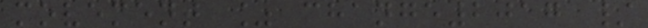movement % change2017 /
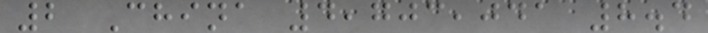2 China 4,703,041 8.4
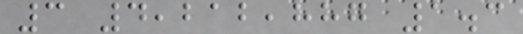3 4,212,887 1.3
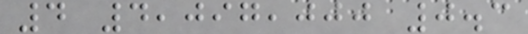4 4,097,000 0.3
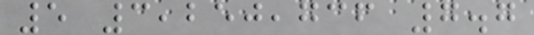5 3,250,736 7.7
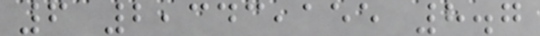6 2,343,155 8.7
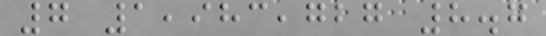7 1,983,727 8.7
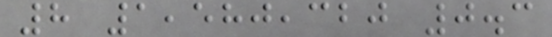8 1,580,320 0.3
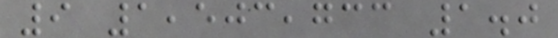9 1,503,733 1.0
